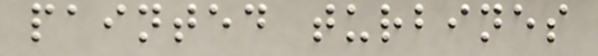painted turbines
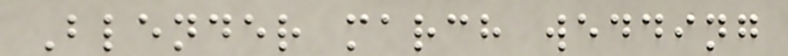Blender march wedding
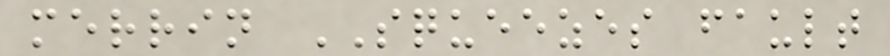merrin SQUEEZES fault
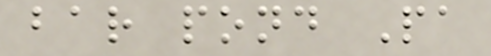bar pond Pa
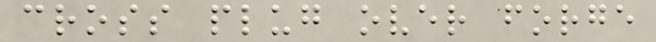cross plug over forge
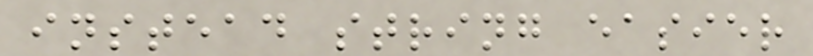instead string easier
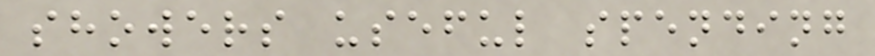showers useful spending
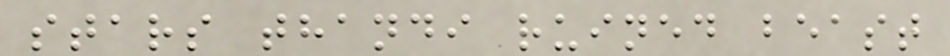stars thandi ruined beast
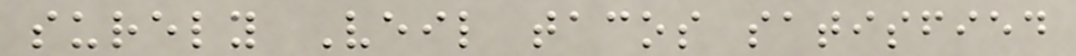surely Veil tacos satisfied
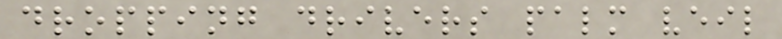dropping drivers palm veil
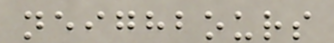neighbours
